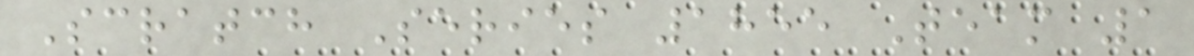Scratch Series 1855 Team 1
